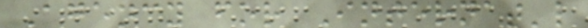Agency for Internat'l
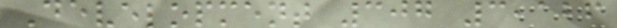Development 307 3,126
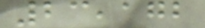23,172
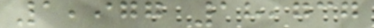1,977 18,737
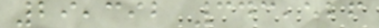29,392 343,526
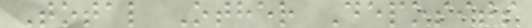Total Other Deposits
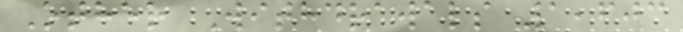Other Withdrawals 1,603
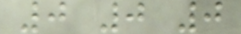0 0 0
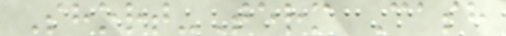Short-Term Cash
